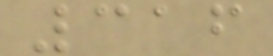316
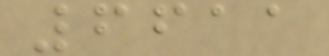6611
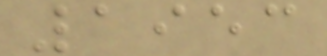1953
